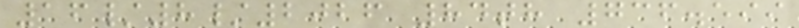16/8/2026 84th 736.599
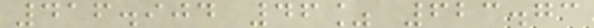416.904 46% 623.73
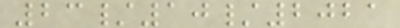23/10/2021
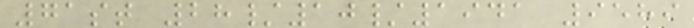71st 28/10/1941 9589
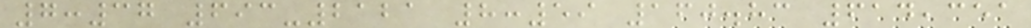7:37 693-2121 8:59 160.83 614,351
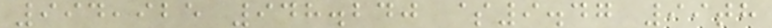994,925 948.240 $9.47 99th
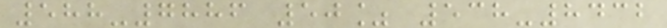588-7886 50% 538-8432
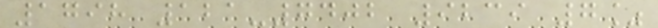1798 121-7402 9239 7%
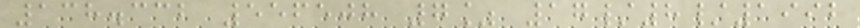138.332 556508 7% 17/8/1992
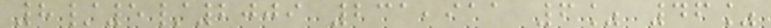8/5/2009 231,911 6% 46%
